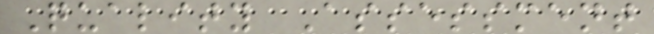Quality Assessment
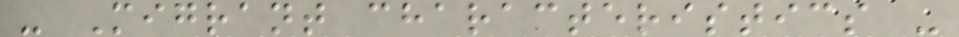- Migrant characteristics -
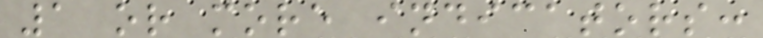1 or more indicators:
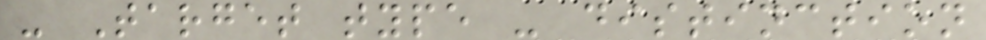- Target type - distinction
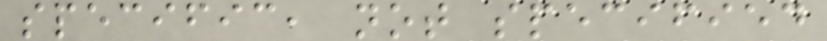specific, not specified
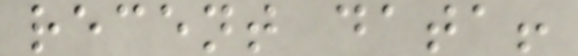recent data!
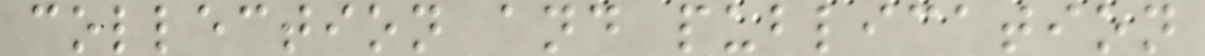collection and publication
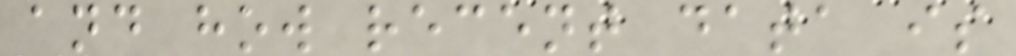and how recent data is
